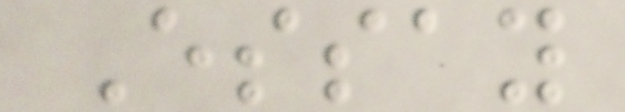Essay
